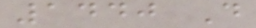1440 D
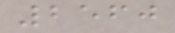2560
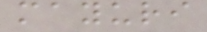mayuri
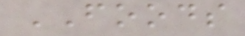FOODS
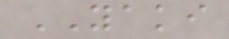YAKI
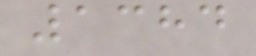1384
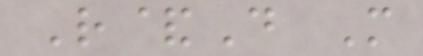R&D M
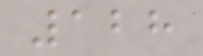128
